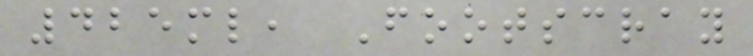425ml, Footscray
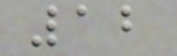12
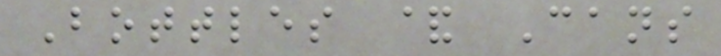Bottles & Cans
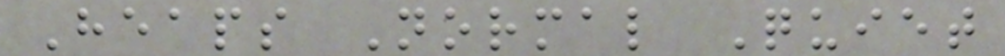Heaps Normal Quiet
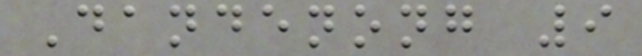Dandenong 9
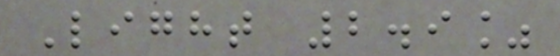Light 2.9%
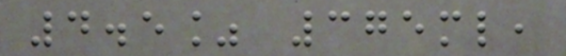4.5% 375ml,
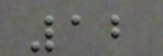12
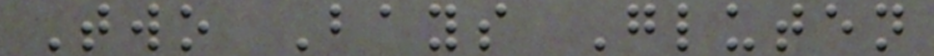Two Bays Gluten
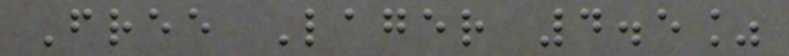Free Lager 4.5%
